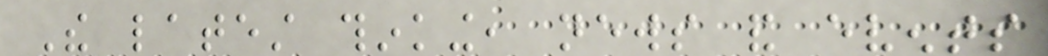The latest thinking, news and events
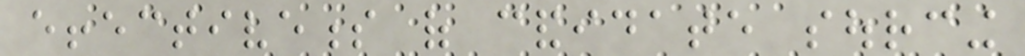effectiveness of candidate sourcing
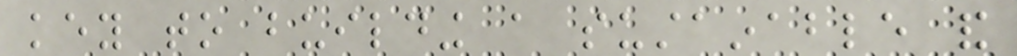key to building a sustainable and
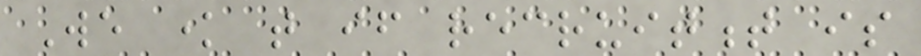We know that if recruitment is
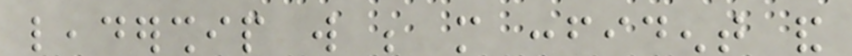leadership will be more confident and
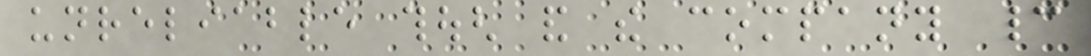unreliable though and the company cannot
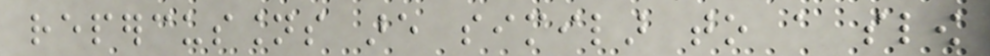repercussions are similar to a slow
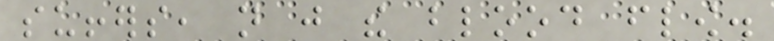suffers, not just the blood flow.
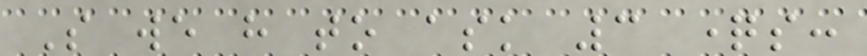So we have to ask 3 questions:
